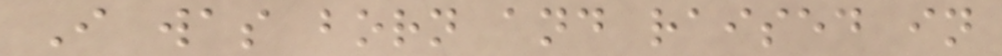I was born and raised in
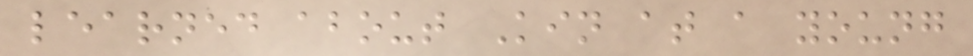learned about Kin at a young
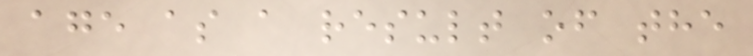age as a result of the
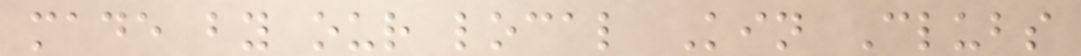made by our local Kin Clubs
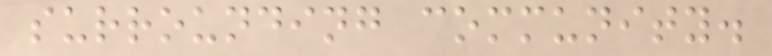surrounding community.
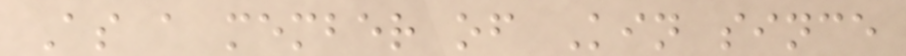As a member of Kin since
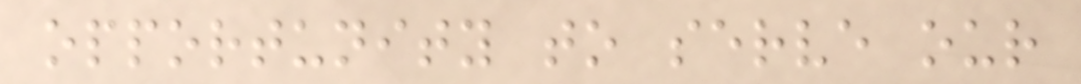opportunity to serve our
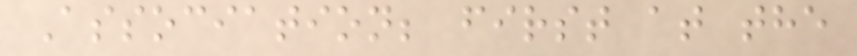Association; first at the
